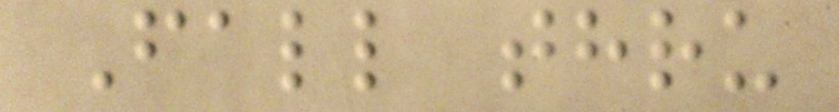Fall thru
